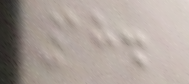18.
